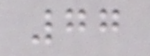77
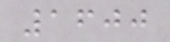1600
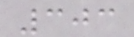303
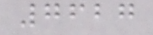7627
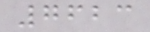7623
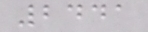2441
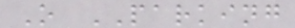O PARKING
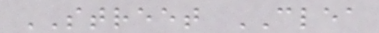STREET CLEA
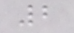2
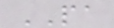PA
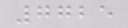7725
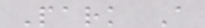Park A
